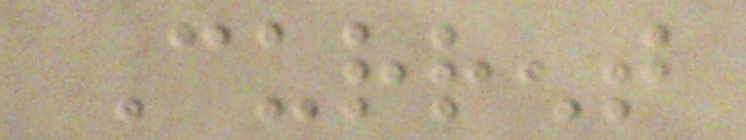Current
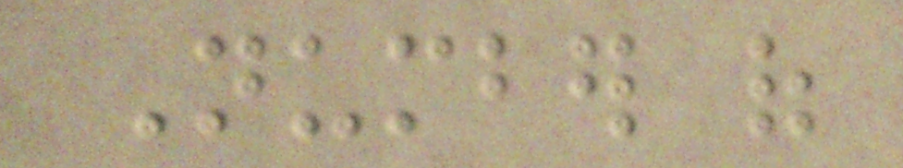Number of
